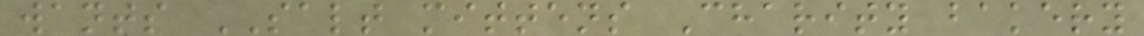wants SALT mittens Charity bakery
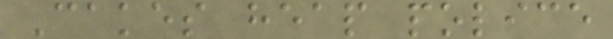Cakes heap police
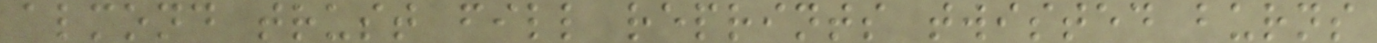almond trust fill reprints twisted burns
